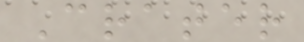Crater
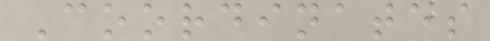Coordinates
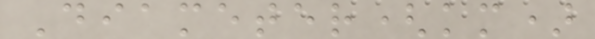Diameter(km)
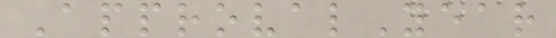ApprovalYear
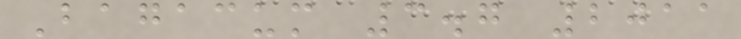Bagacum 3.7 2011
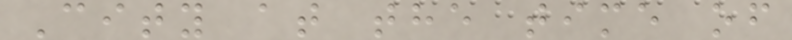City at the time of
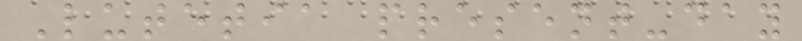Lutetia present-day
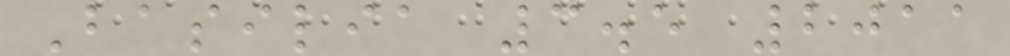Basilia 3.5 2011
